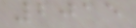2015
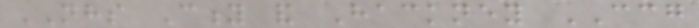NHS City and Hackney CCG
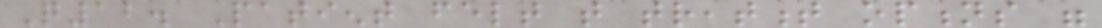Q12. Patient felt that treatment options were
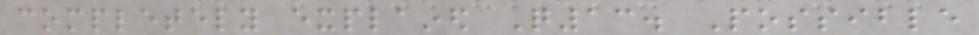completely explained Q13. Possible
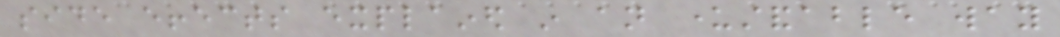side effects explained in an understandable way
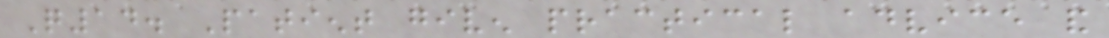Q14. Patient given practical advice and
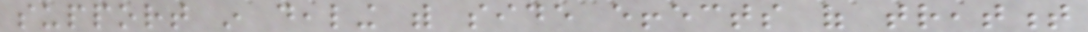support in dealing with side effects of treatment
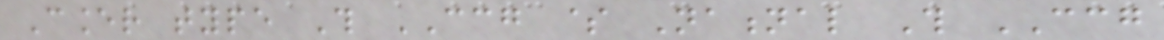Cancer type This CCG $ National This CCG
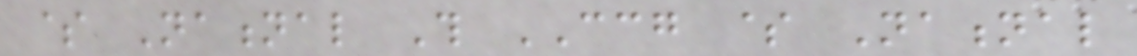$ National This CCG $ National
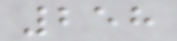258
